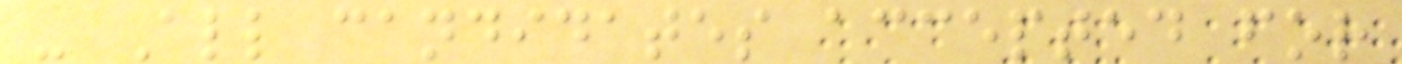- All candidates accepted for
